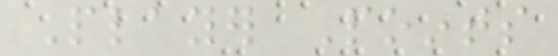Player Points
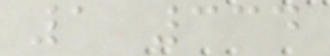1 334
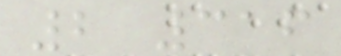2 316
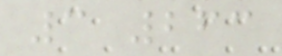3 263
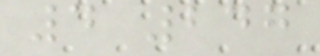4 247
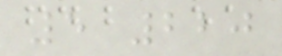5 220
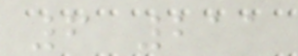6 211
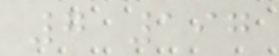7 197
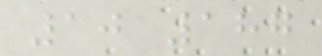10 187
